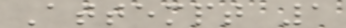Attempt 1
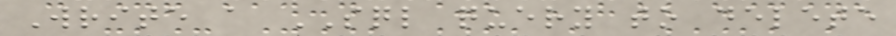Write a SQL query to delete
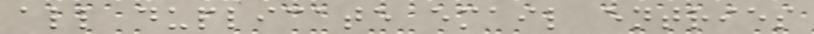all duplicate email entries
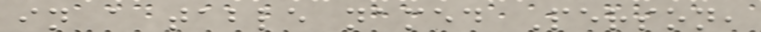in a table named Person,
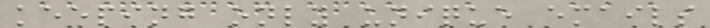keeping only unique emails
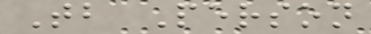Tb Person
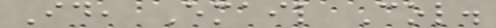Id, Email Col.
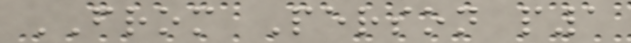FROM Person p1
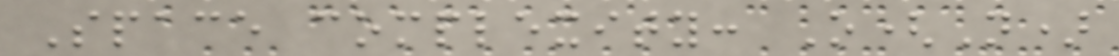Space complexity: O(N)
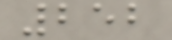252
